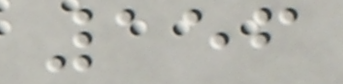156
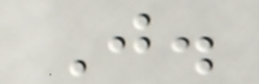J.
